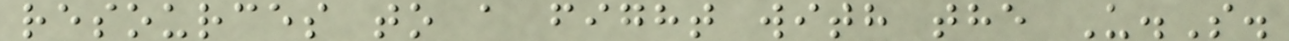resources to a fight with the U.S.
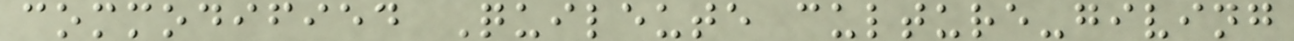commodified Quileute culture-giving
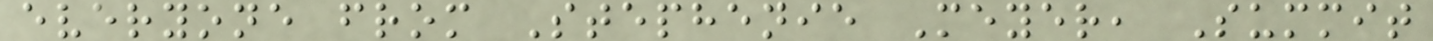everyone from Stephenie Meyer, Summit
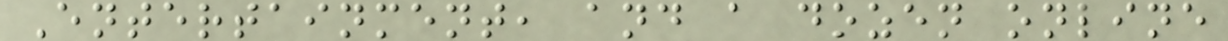Entertainment, and a dozen online
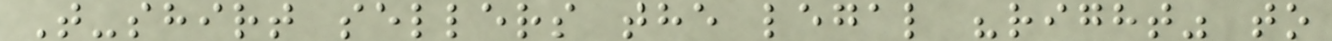T-shirt sellers the legal "right" to
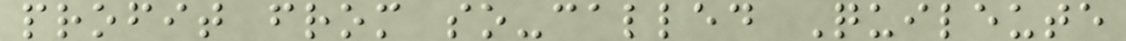profit from so-called Quileute
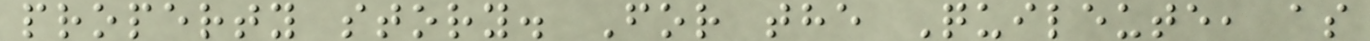property story. For the Quileute, as
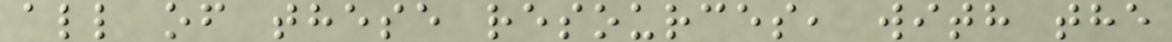all of these resources, with the
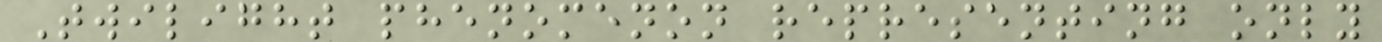Twilight phenomenon representing only
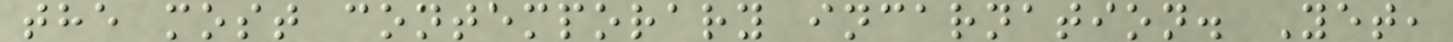the most contemporary incarnation. Yet,
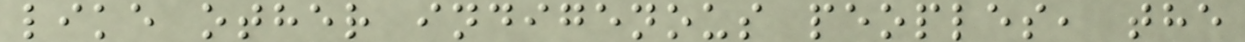like other indigenous peoples, the
